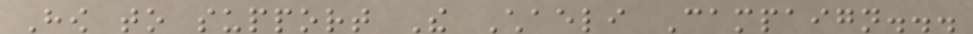How to support The Chaeli Campaign...
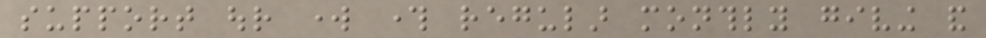support our work through regular monthly giving and
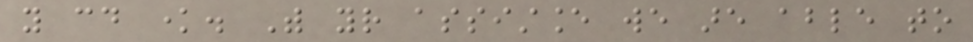you could know. With your assistance we are able to
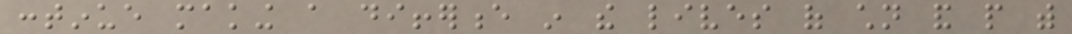continue making a difference in the lives of children and people with
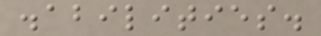disabilities.
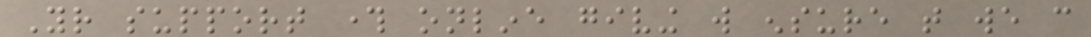Your support through online giving will ensure that we can
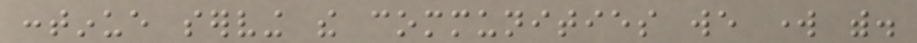continue serving the communities we work with.
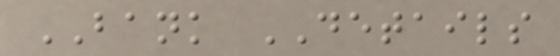BANK DETAILS
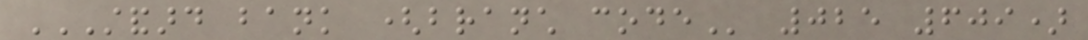STANDARD BANK (BRANCH CODE 025 609)
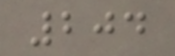204
